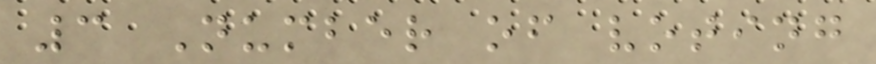3 Number of voting
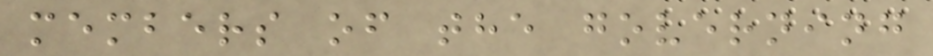members of the governing
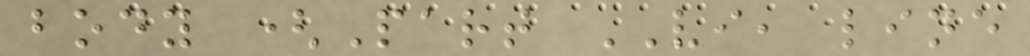body (Part VI, line
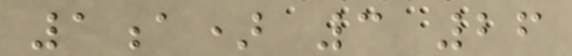1a) 3 26
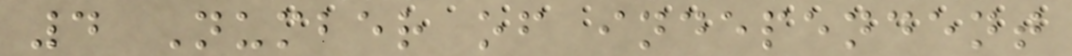4 Number of independent
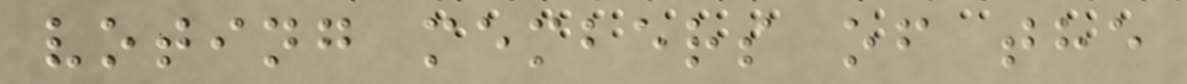voting members of the
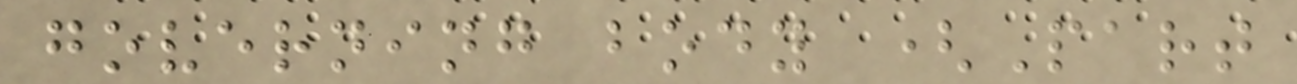governing body (Part
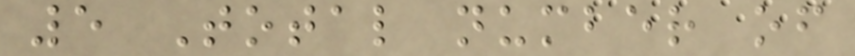5 Total number of
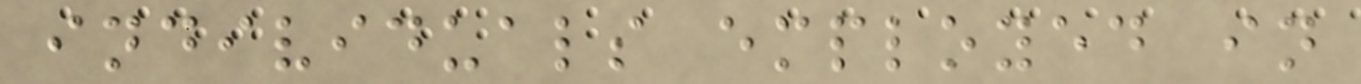individuals employed in
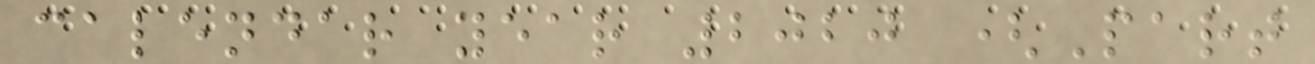calendar year 2020 (Part
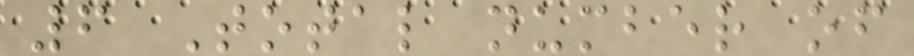6 Total number of
